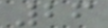26
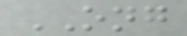ONG
